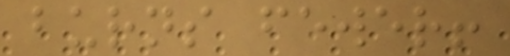burns fewer!
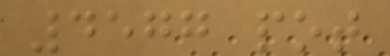4577 pot
